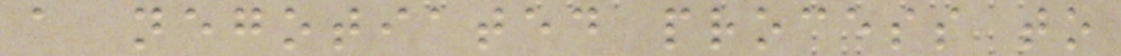a negotiated process to
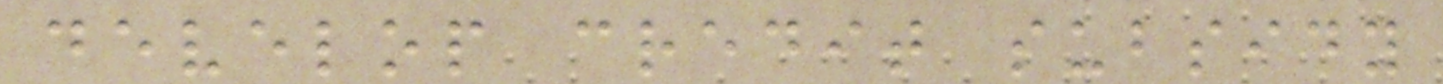develop credit subsidy
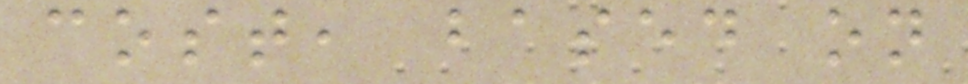cost, based on
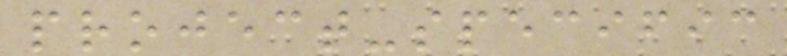project-specific
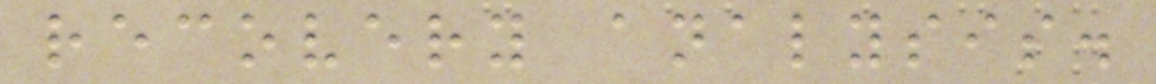recovery analysis.
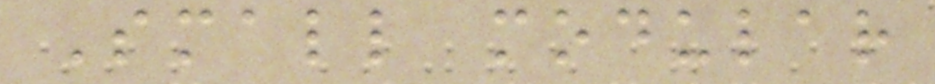Small modular
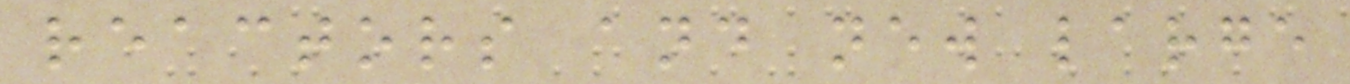reactors and new large
